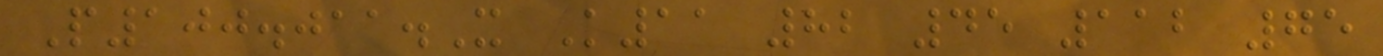P100.011.X K11 82 45 112 75
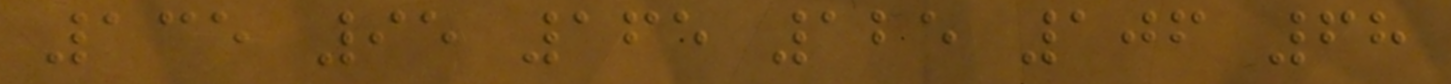135 95 165 125 106 68
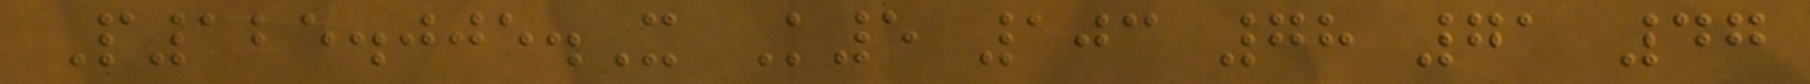P125.005.X K5 103 78 71 47
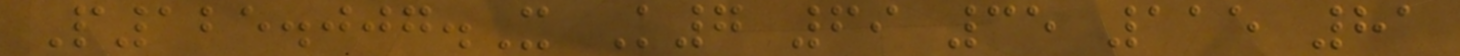P125.007.X K7 69 35 115 81
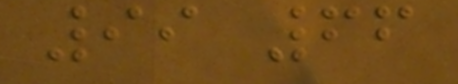99 66
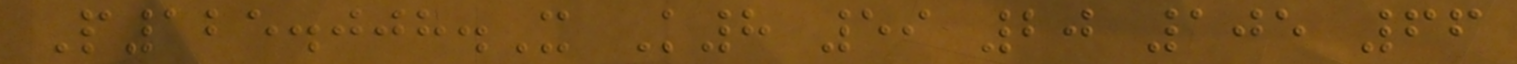P125.008.X K8 59 20 105 66
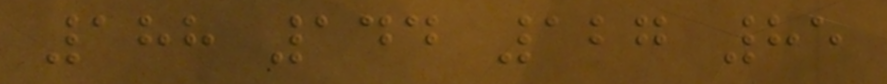188 144 127 85
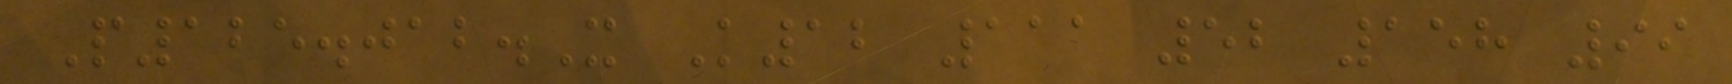P125.012.X K12 111 52 158 99
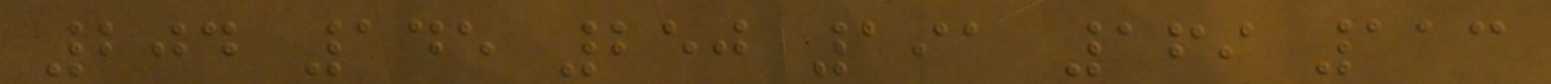204 145 250 191 169 113
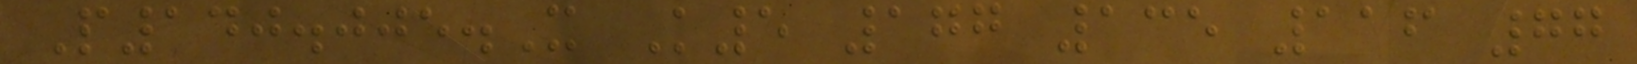P140.005.X K5 177 135 116 77
